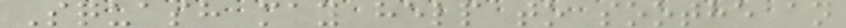Squash may help to soothe an
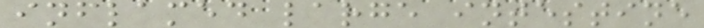inflamed large intestine
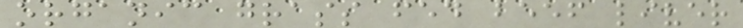organic grass fed beef liver
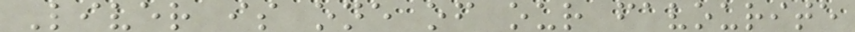Liver is one of our favourite
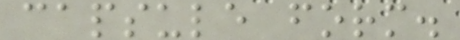capsule form.
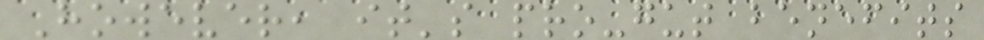However, it's pro-gut benefits
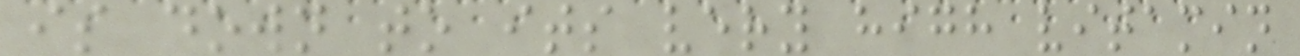is down to its very high vitamin
